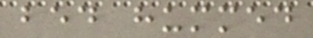bed hummed
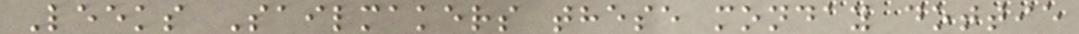Leeks Sailmakers these monday dottie
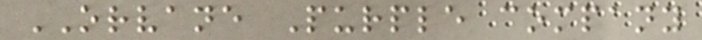ORVANE Purple company
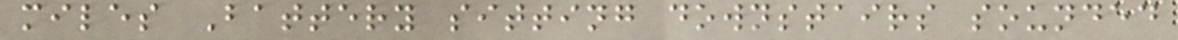miles Battery sitting downstairs sounded
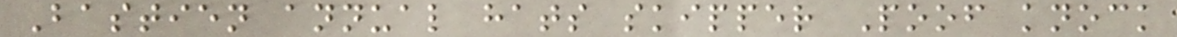Bastien annual hats skipper Poof knock
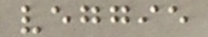veggie
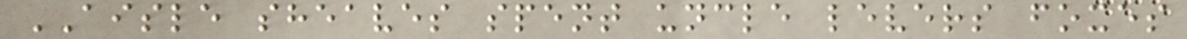AISLE sheaves spent uncle levers foxes
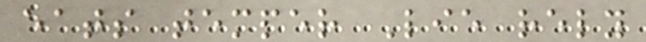eats temper Lie rely
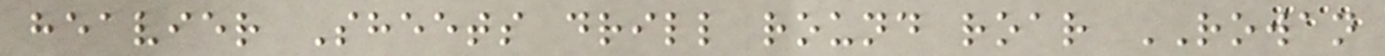heavier Sheets drill round roar ROWAN
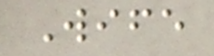Wife
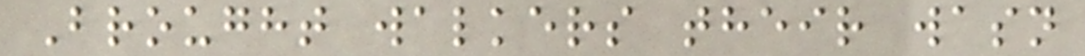Brought walkers their wasn
